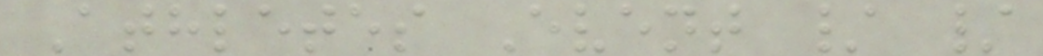Athletes Event / /
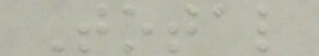Total
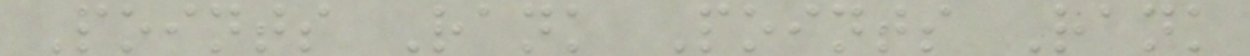Points Rank Points Rank
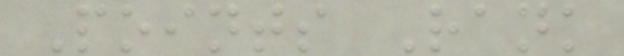Points Rank
